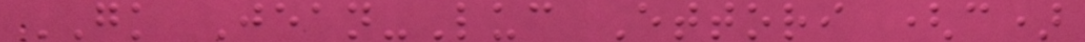GK Jean-Luc Ettori (c)
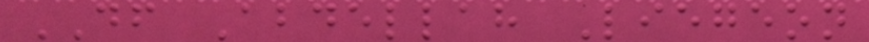DF Abdellah Liegeon
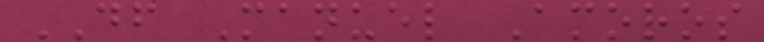DF Manuel Amoros
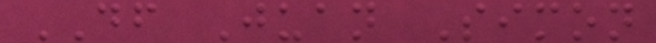DF Juan Simon
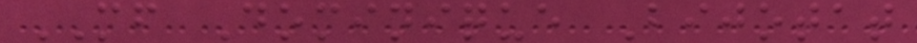MF Dominique Bijotat
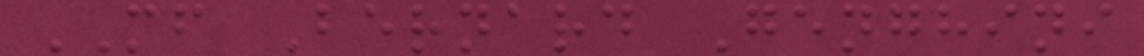MF Bernard Genghini
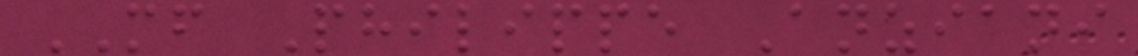MF Philippe Anziani
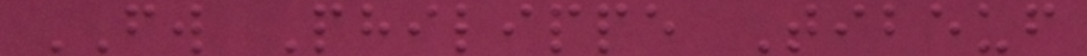FW Philippe Tibeuf
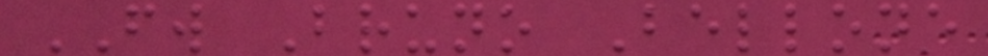FW Bruno Bellone
